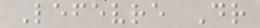Lefevre Dr
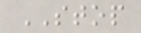STOP
